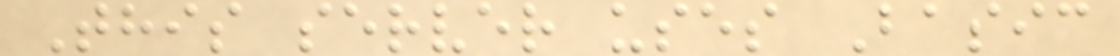This server uses Basic
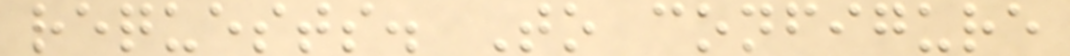requests. To configure
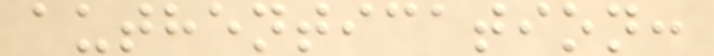authentication:
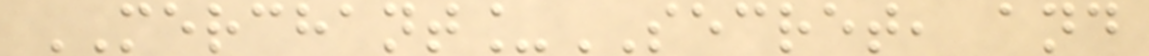MERCHANT_SECRET, and
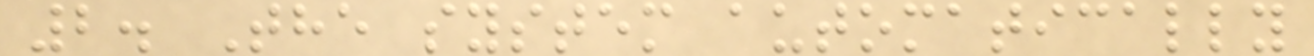2. The system automatically
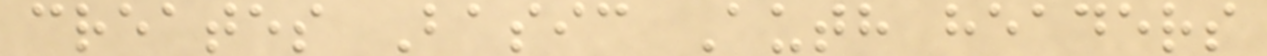creates Basic Auth headers
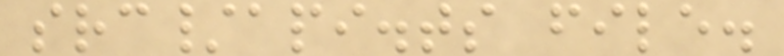src/api.ts file.
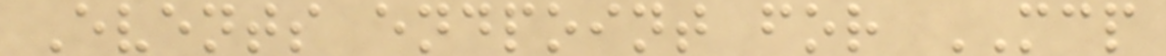Events endpoint for MCP
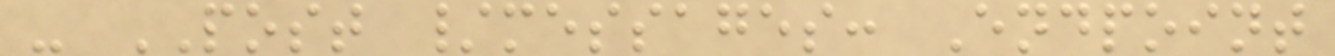- POST /messages: Endpoint
